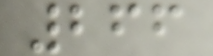266
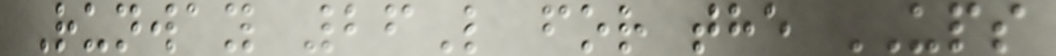Runway 26L for the UPS
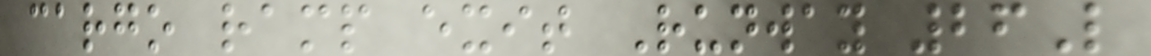cargo ramp exit Runway 26L
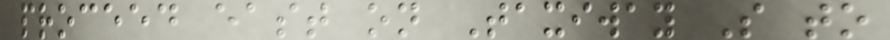proceed east on Taxiway S to
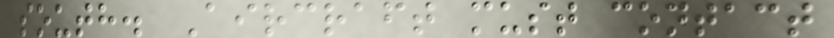south. Aircraft must contact
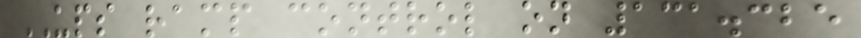UPS ramp control on 131.325
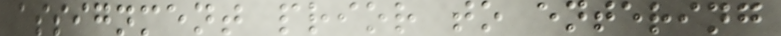assignment prior to entering
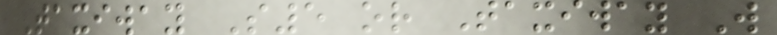Taxiway S5 or Taxiway W
